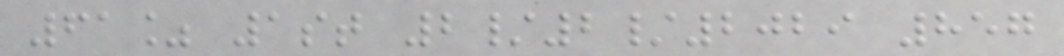61% 1st 2/2/2029 857
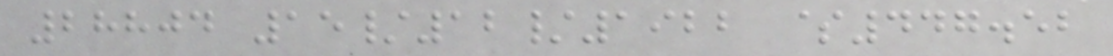28804 15/12/1922 $447.52
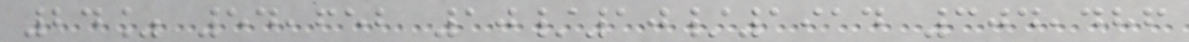24% 54,652 10/10/1914 304,486
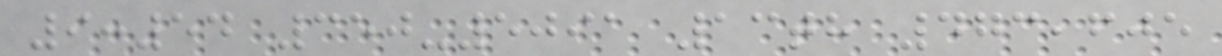9:54 350-5091 13th 473,605
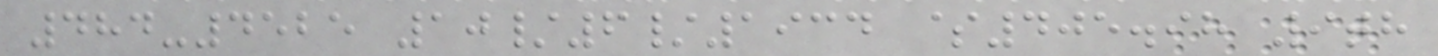484-4525 10/6/1934 $405.98 9th
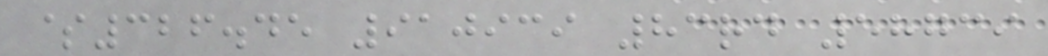$326.45 910939 83rd 58739
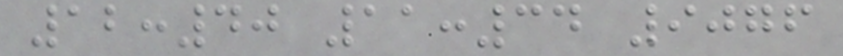12:40 11:34 9076
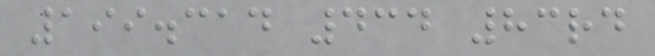199.314 434 83rd
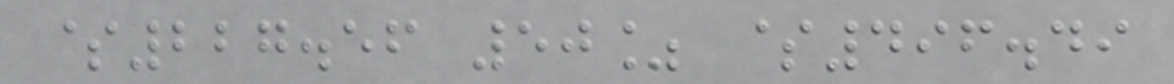$227.56 50% $496.49
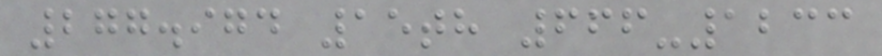277.974 15th 666-1233
